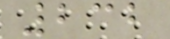232
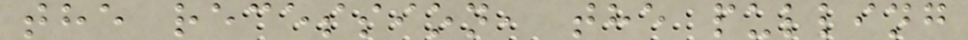the recession, the pulling
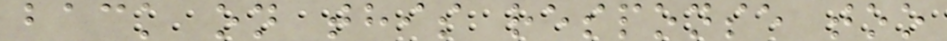back on this response too
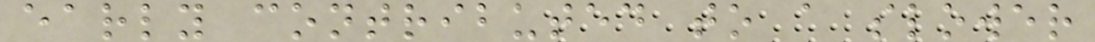early contributed to a slower
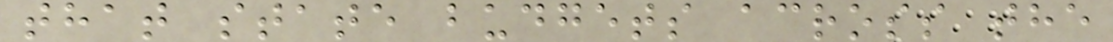that state budgets across the
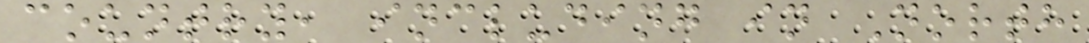country, including in North
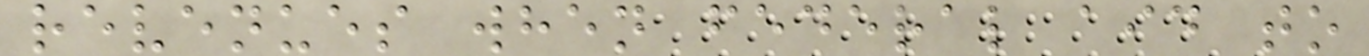revenues when federal aid to
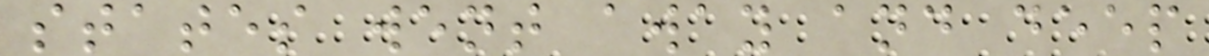states went away and deep
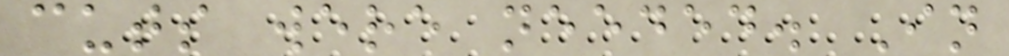cuts were needed. In
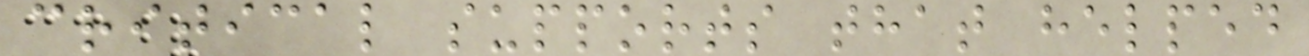critical supports that helped
